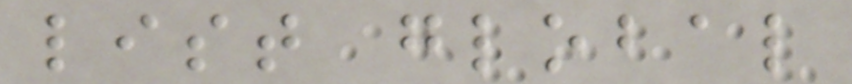list global
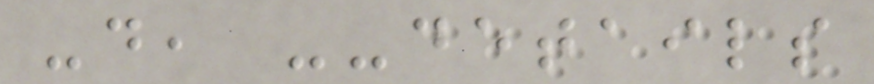-d, --details
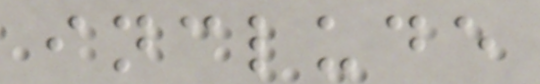include
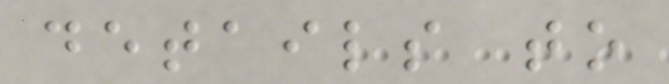details to
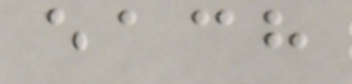each
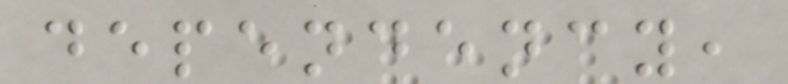dependency,
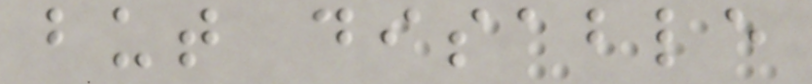but disable
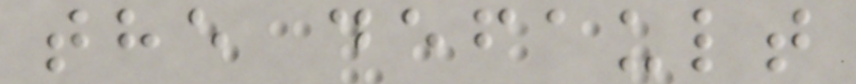the default
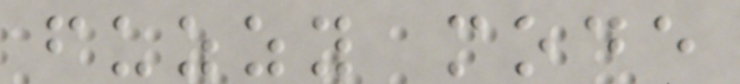fuzzy mode
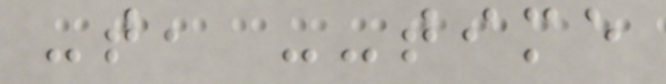-t, --time
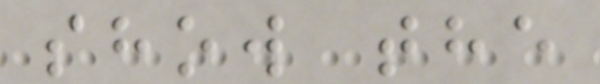show the
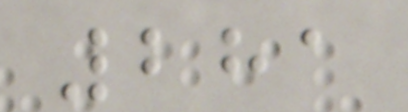281
